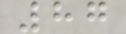87
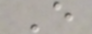E
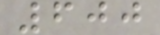600
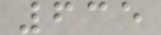635
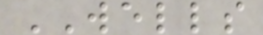WELLS
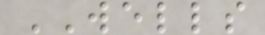WELLS
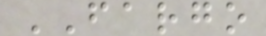FARGO
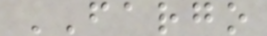FARGO
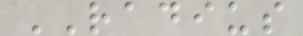RADIUS
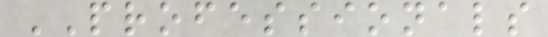PROFESSIONALS
